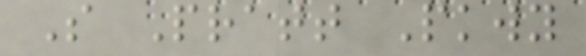S Pratt Pkwy
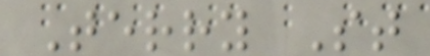Terry St
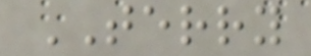TERRY
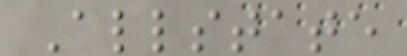Allstate
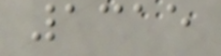1315
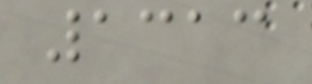1313
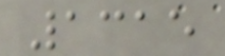1315
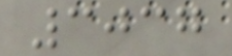3037
